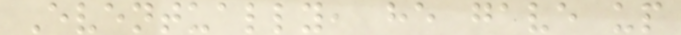Eventually, he gave up
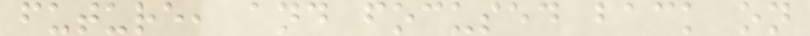future, and focused back on
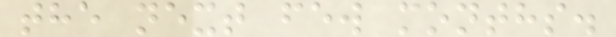the next few months.
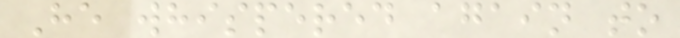He whispered again to
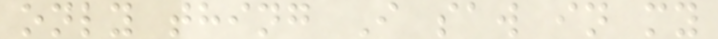only thing I saw in my
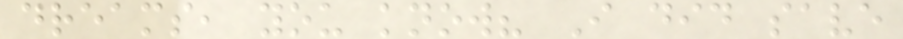dreams, you know? I did save
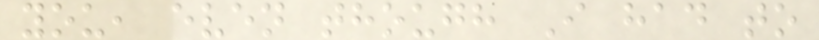you, even though I had to
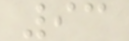93
